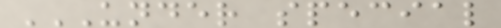UNDER SPECIAL
